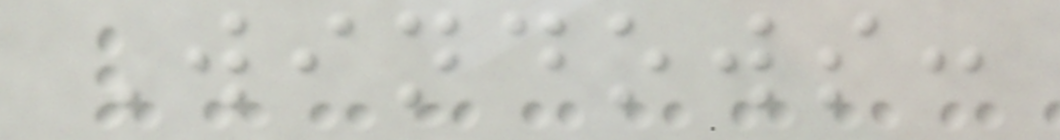Windows:
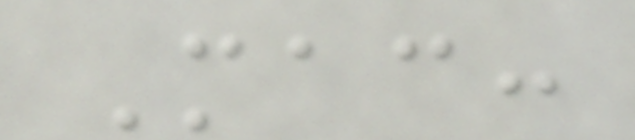Mac:
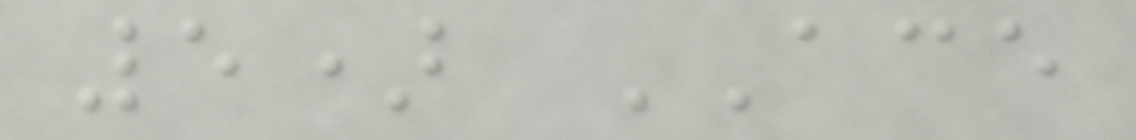5) ACE
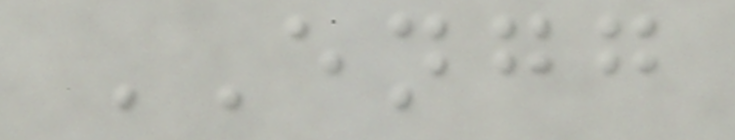ENGG
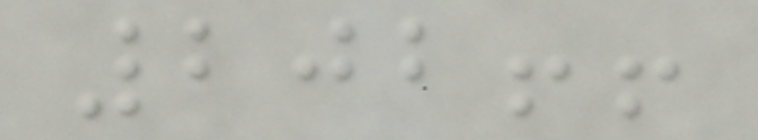202!!
